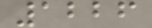1226
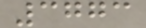3773
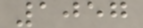1057
